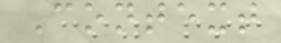Context
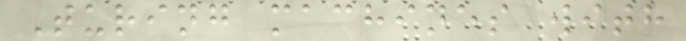Turing machines with
